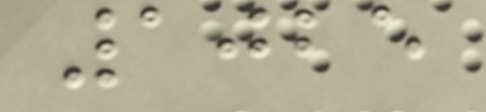1025
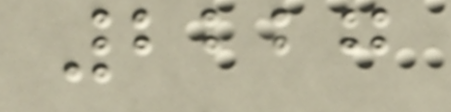2227
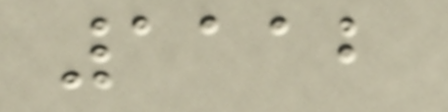1112
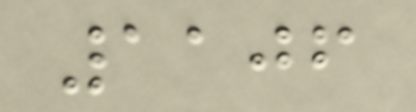1106
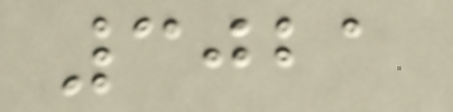3021
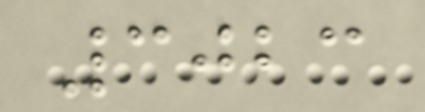3023
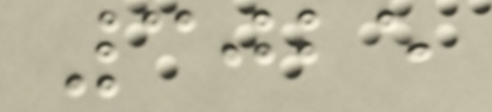3025
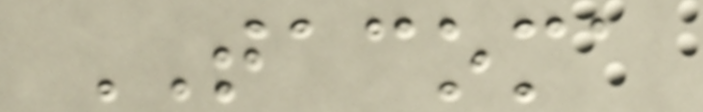TACOMA
